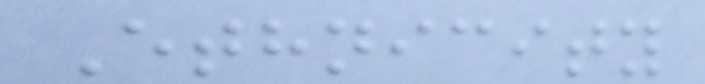Ethnicity
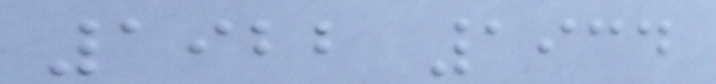1922 1934
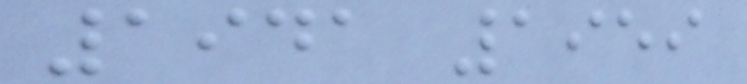1941 1959
